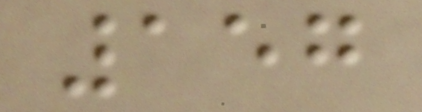157
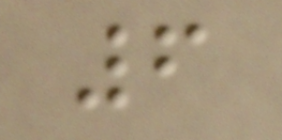6
